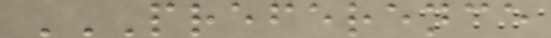PREFERENCE
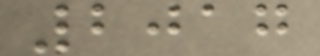2017
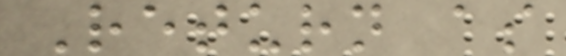Return as
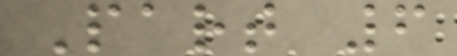Part 6
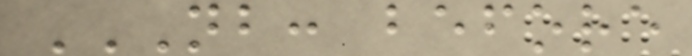NB: BEFORE
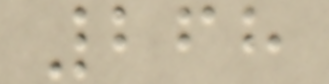268
